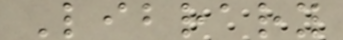Library
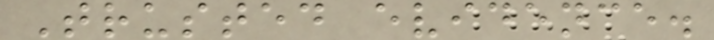Trusted evidence.
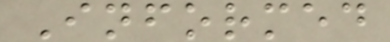Informed
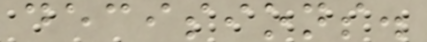decisions.
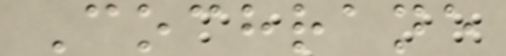Cochrane
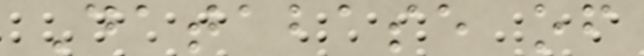Database of
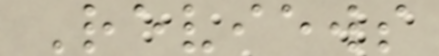Reviews
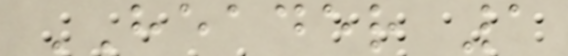HEADER 1
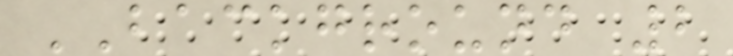BACKGROUND 2
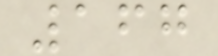167
